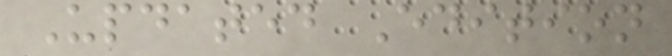Updated Edition
